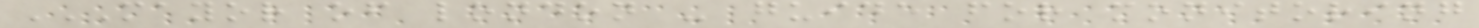MAYOR OF LONDON - GUIDE FOR MONITORING
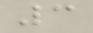3
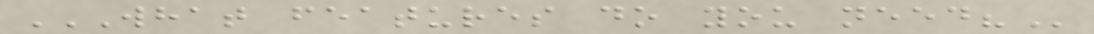WHAT FEATURES DO YOU NEED?
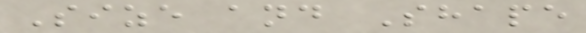Size and Shape
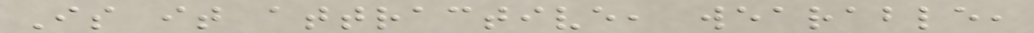Is it attractive, wearable,
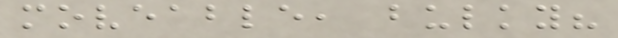moveable, bulky?
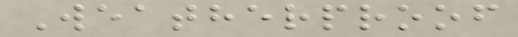Weatherproof
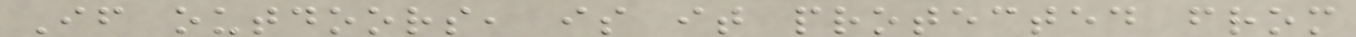If outdoors, is it protected from
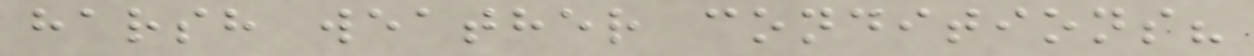harsh weather conditions?
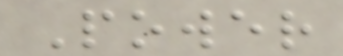Power
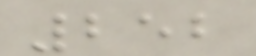252
